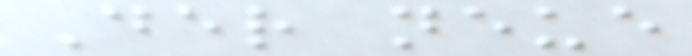Der neue
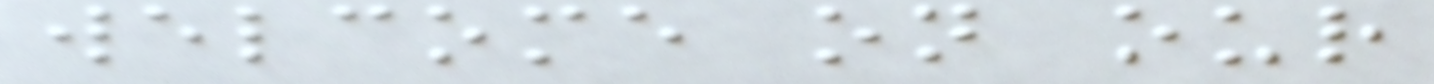welcome on our
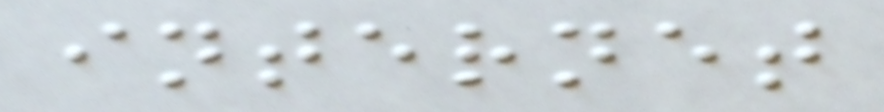internet
